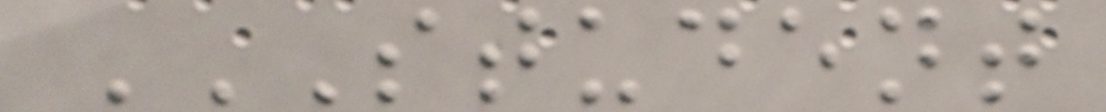STUDENT
